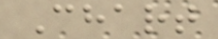Chart
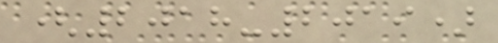(2018-2019)
